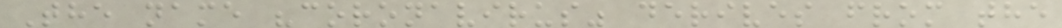The name "coronavirus" derives from the
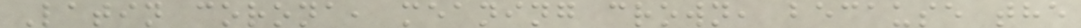Latin corona, meaning crown, because the
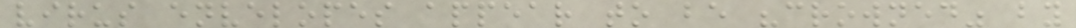virus envelopes appear to be "crowned" by
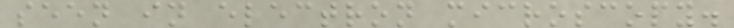seen in electron microscopy.
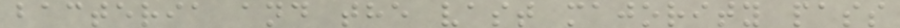bacteria and the vast majority pass
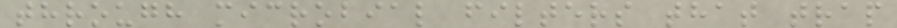through microbial filters that trap
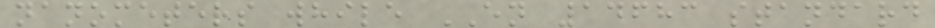nanometers while EN 14683 standard
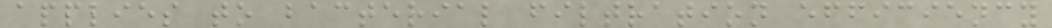applies to bacterial filtration efficiency
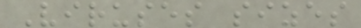Viruses sizes
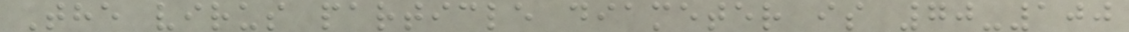The virus particle diameter is 70-100
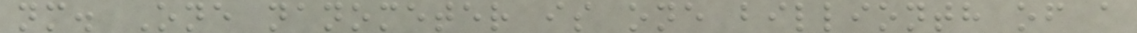nm. One nanometer is one billionth of a
